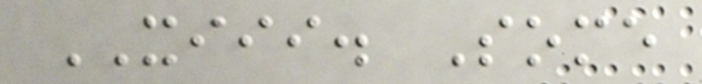XIII. Some
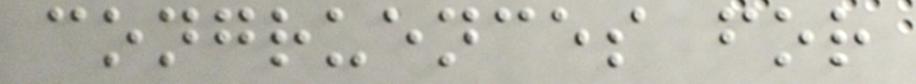congruences for
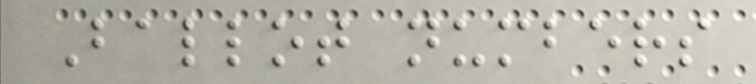Ballot numbers
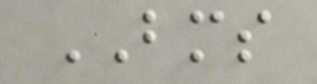BMS
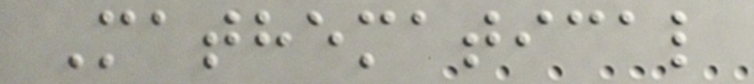Mathematical
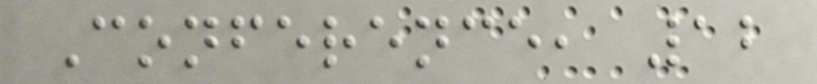Conference, 12
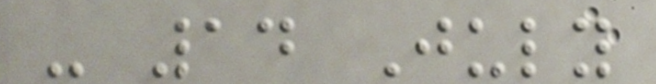- 14 July
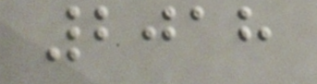2018
